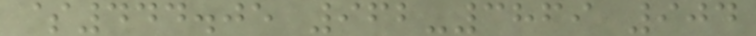$444.05 962-3869 904
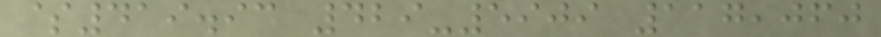$419.93 429-5909 117,060
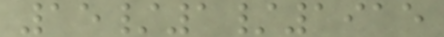15/1/1915
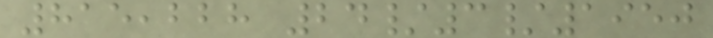815,228 24/3/1950
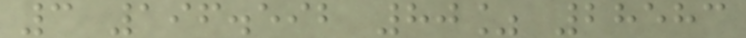3 196.592 80% 28583
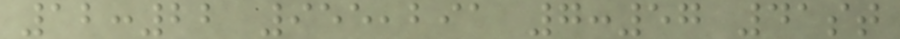12:22 955,291 7:57 41st
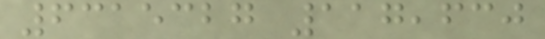6315327 117,630
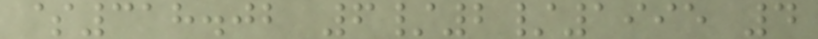$318.02 6/2/1995 4
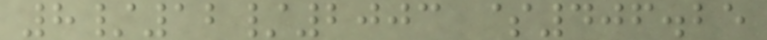8/12/2003 $406.25
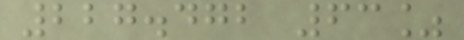227.472 63%
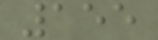155
